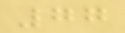77
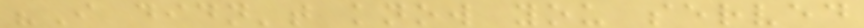"I didn't know you served
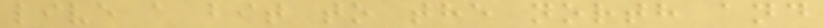live a bit to the north and
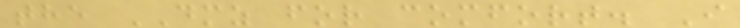the DMZ for comfort. I
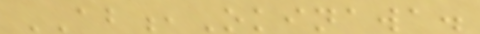AB,Okinawa.
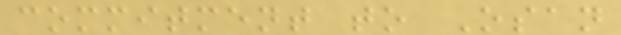commitment to Osan
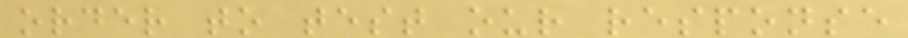order to test our response
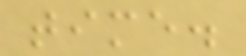time.
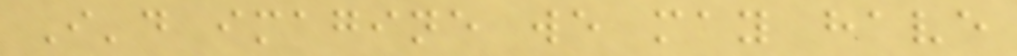I'd imagine we may have
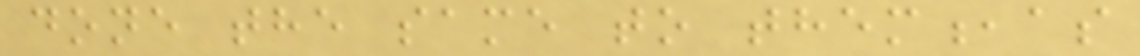done the same to them,as
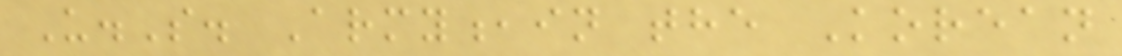U.S. Army,in the Korean
